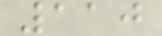110
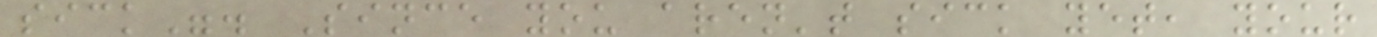sick". Since you aren't sick yet, your
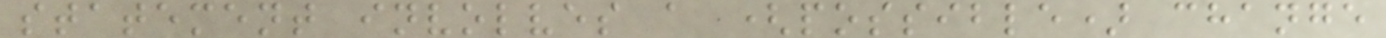statement involves a (possible) change
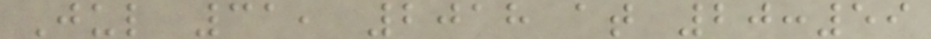Jul 31, 2018 at 20:59
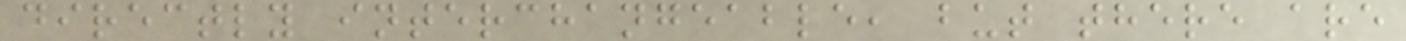directly interchangeable, but there are
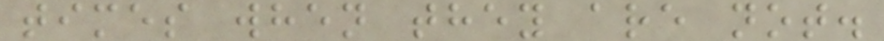times when they are not.
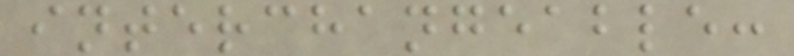interchangeable:
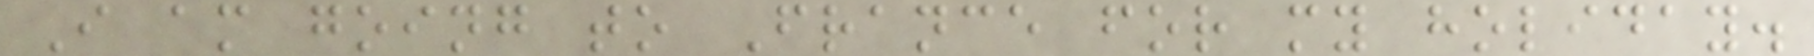I am going to France for my holiday.
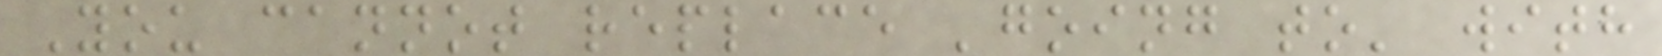You cannot replace 'going to' with
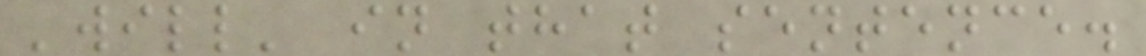'will' in that sentence.
